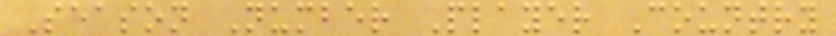Season Number Player Country
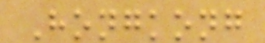Hongkong
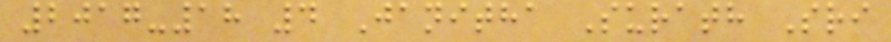2017-18 4 Janitha Surath Sri
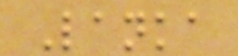Lanka
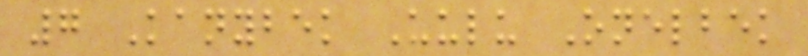7 Kanybek Uulu Onelbek
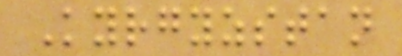Kyrgyzstan
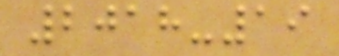2018-19
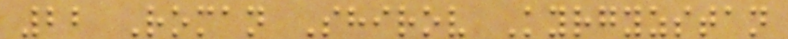22 Roman Shirov Kyrgyzstan
